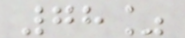78%
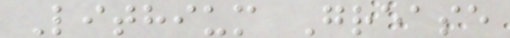Lithium Grease
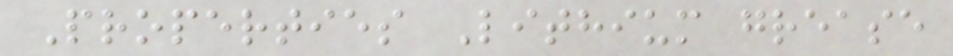Properties Lithium grease
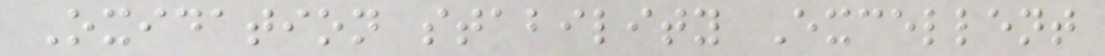Oxidation stability Excellent
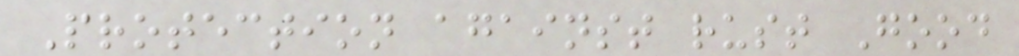Protection against rust Good
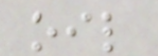oil
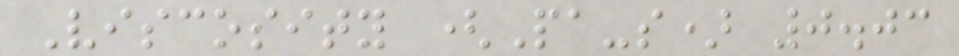Viscosity (Pa-s) 0.03
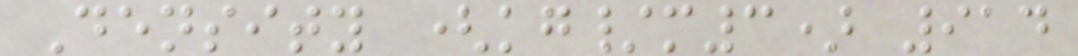Density (kg/m3) 914
